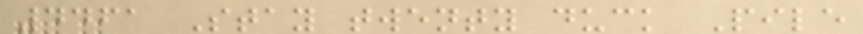4461 Stay twenty duck Pile
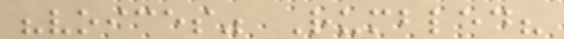"voices" Rumbled?
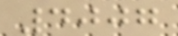4007
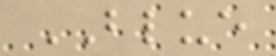BLUE
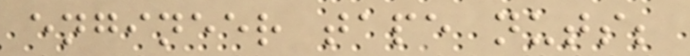engineer tape nuts;
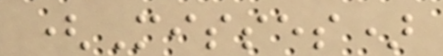(Misses)
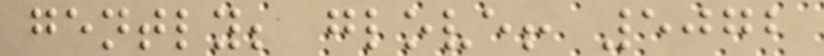gently; glove! 5072
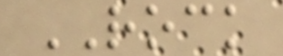ROCK
